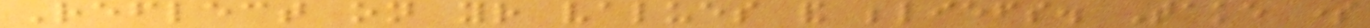Reflect on your values and beliefs. Take some
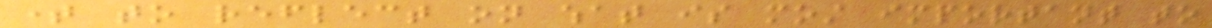time to reflect on what is most important to
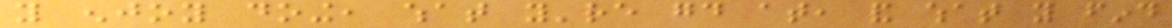you enjoy doing, what you're good at, and what you find
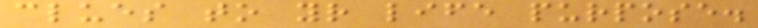clues to your life purpose.
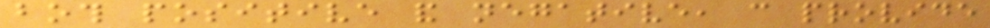both positive and negative, can provide
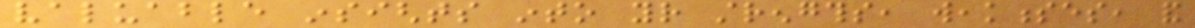valuable insights into your strengths, weaknesses, and
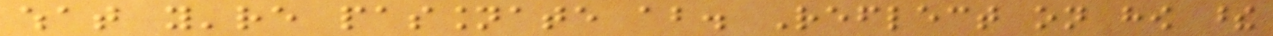what you're passionate about. Reflect on how these
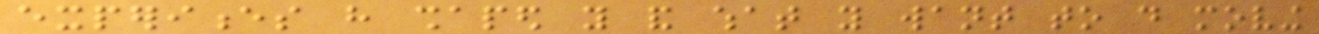experiences have shaped you and what you want to do moving
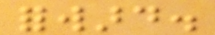forward.
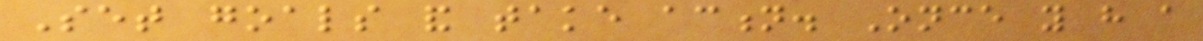Set goals and take action. Once you have a
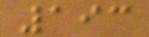193
